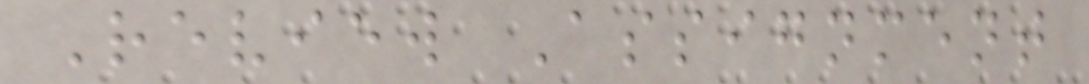Review Assignment
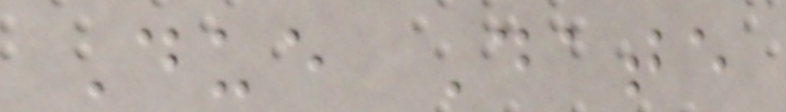Due Date
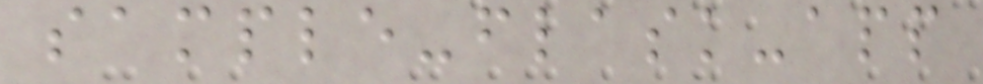sample-flask-app
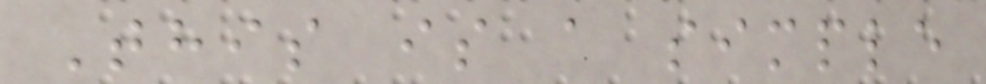This is a simple
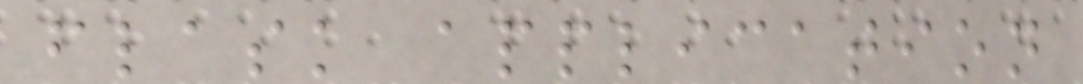flask application
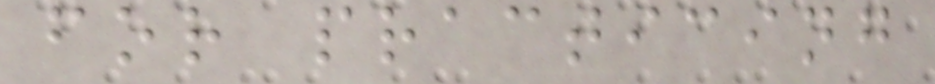for practicing
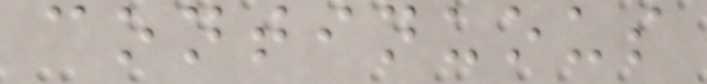continuous
